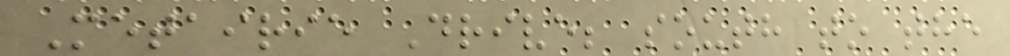Metairie Drive; south to the
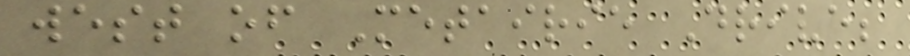west of Metairie Drive;
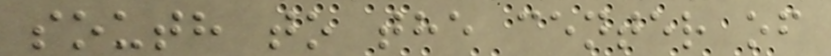south to the center of
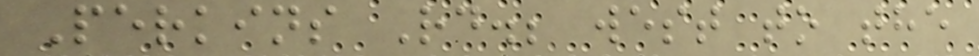Perkins Rd.; west to the
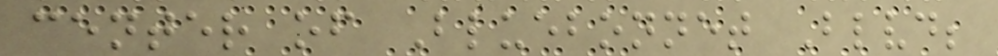center of Bluebonnet Blvd;
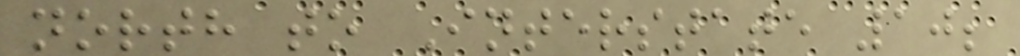north to Interstate 10;
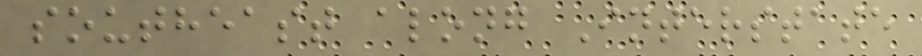southeast along Interstate
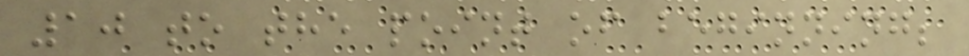10 to the point of beginning;
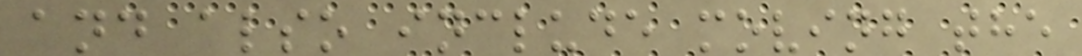and also include moving the
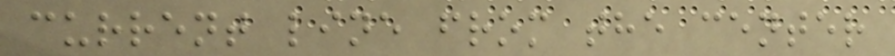current line from the center
